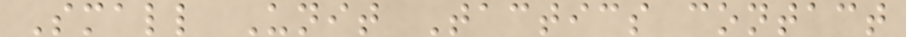Small Unit Tactics contact
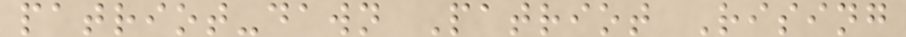patriot-dawn Patriot Rising
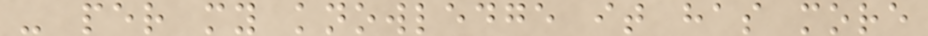- per my knowledge it has more
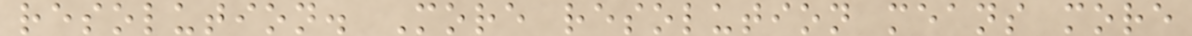resolution. More resolution means more
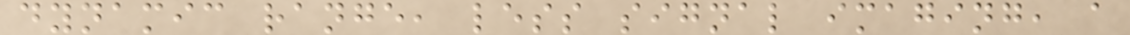dynamic range, less signal imaging, a
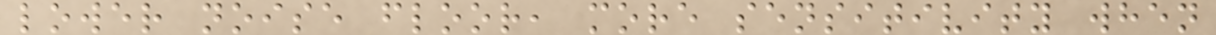lower noise floor, more sensitivity when
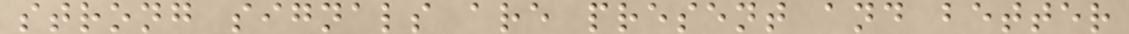strong signals are present and better
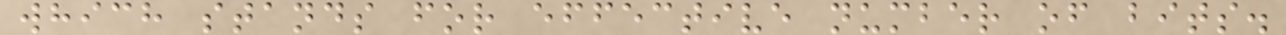which stands for effective number of bits.
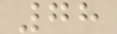78
